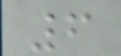6
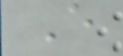E
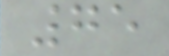75
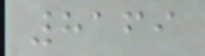8169
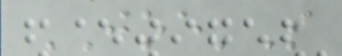JOE'S
